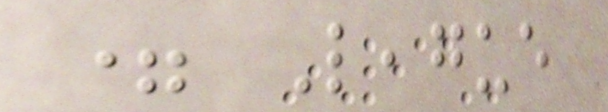= League
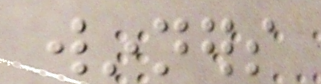winners
